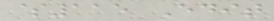$115 Edit
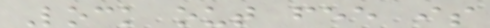Lock out fee is
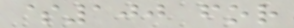$100 for
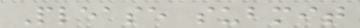Please submit
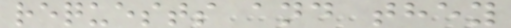requests and they
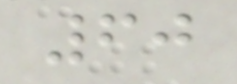60
